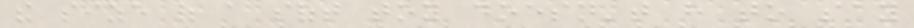the size of a soft toy doesn't have to say
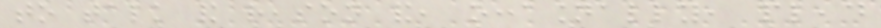to talk and reason and, occasionally, plead
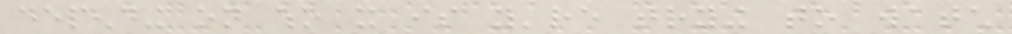depending on who it is you're trying to watch
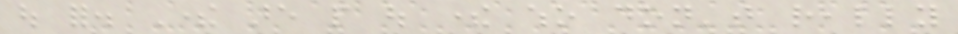out for. There are people out there who don't really
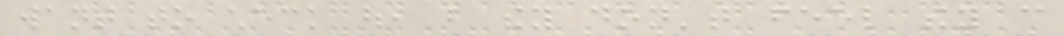want to check out, but they don't feel they can
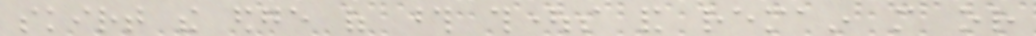skirt the edge of those thoughts and remain more or
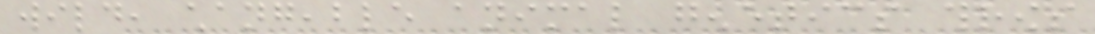wild, changeable animal genetics throws
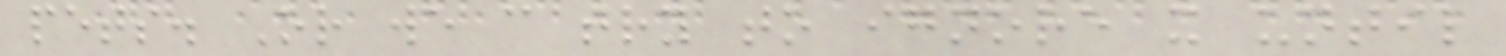pets. Or we can try to ignore it until
